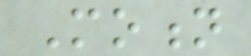Motion
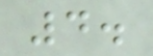4.
